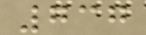737
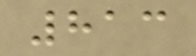813
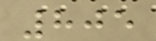805
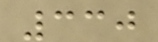330
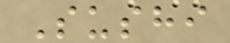Sushi
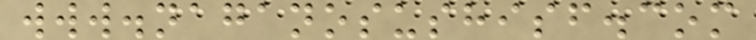www.naganosushisf.com
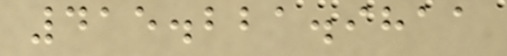415.221.9811
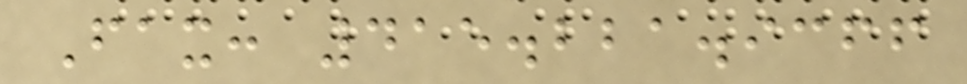Fax: 415.221.9366
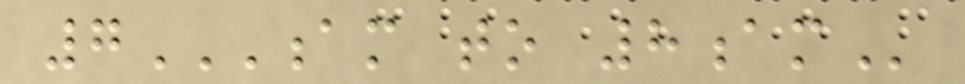7AM TO 8AM
